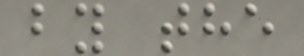by the
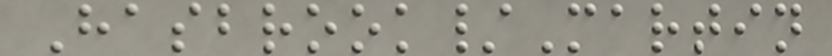Hasbrook/Martin
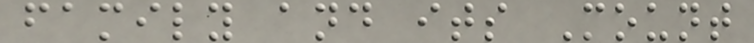family and its Mount
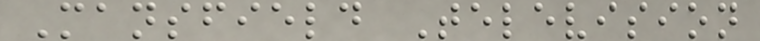Mansfield Television
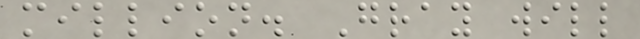million. Gray will
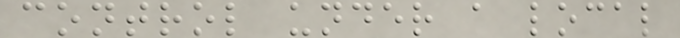control under a local
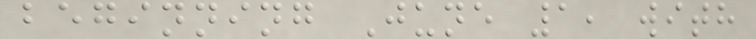beginning June 1, with
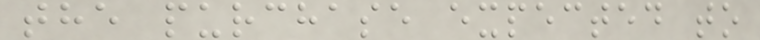the purchase expected to
